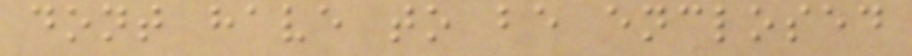dont have to be enclosed
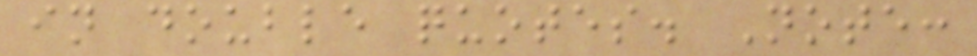in double quotes. Note:
